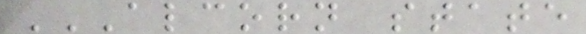ALCORN STATE
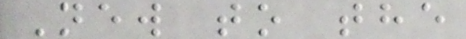New to the
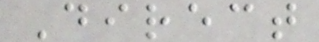Direct
